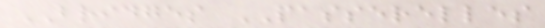BRIDGES PASSERELLES
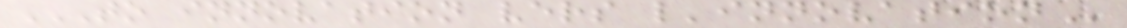TO INNOVATION VERS L'INNOVATION
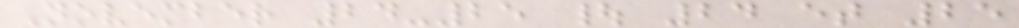November 24-25 | 24 et 25
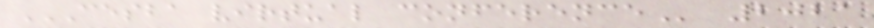CESBA VIRTUAL CONFERENCE 2021
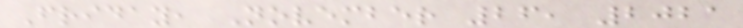Friday, November 26, 2021
